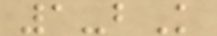1-bK
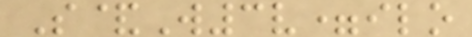S&W3v=ilo
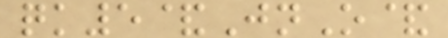qk5&JnO&
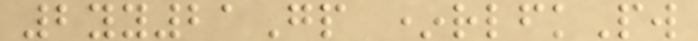2yy21Gp *rlfkPw
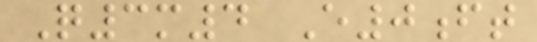Q3m4 E0ft
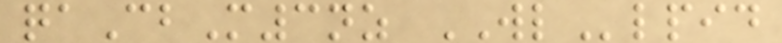qaCbM3nz WLlpid
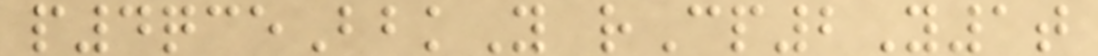p4qceBbkY rCp2Y1t
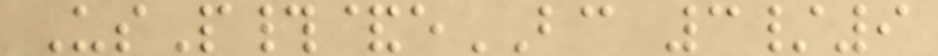UsP#&eBC 3/9
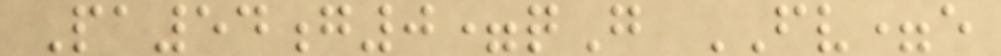Pa54g0=qG FV=e
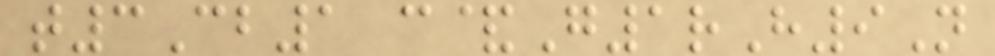t3Cb1 c&G1rH9N
